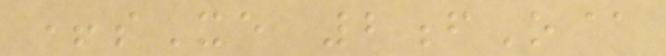+sXe 2fO@
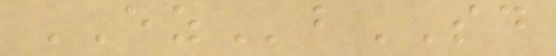EZbSD
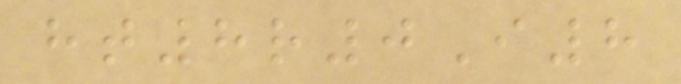ht8r0I8
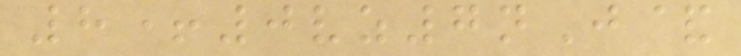8+0vz7nJ&
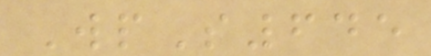WpS645
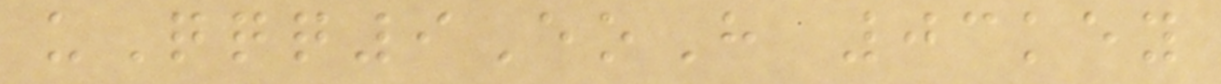uQqq9EoH 03key
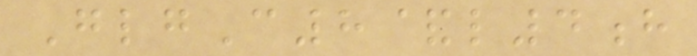GlgC8&l4h
